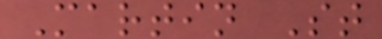Martin St
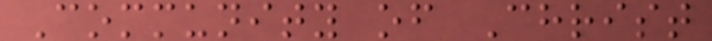Community of Christ
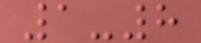1-8
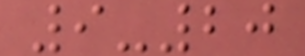9-20
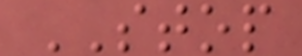STOP
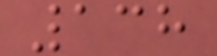138
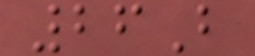26B
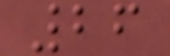26
